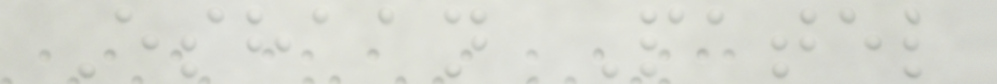Eshaan Patel
